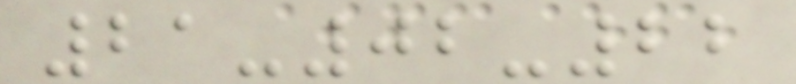21-02-22
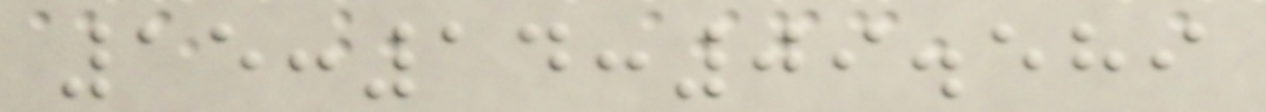15:14:09.589
